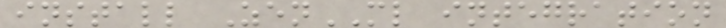install ZenML integration
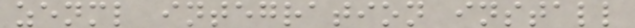zenml integration install
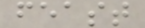feast
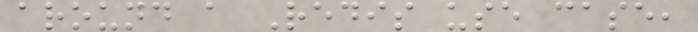around a Redis use case,
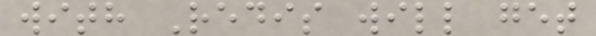with Redis will get
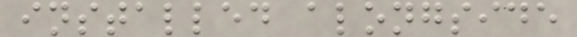installed alongside
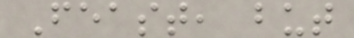Feast, but
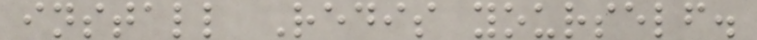install Redis yourself.
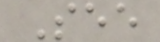See
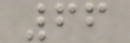66
